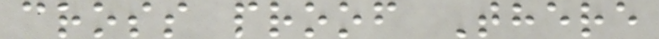cross proof There
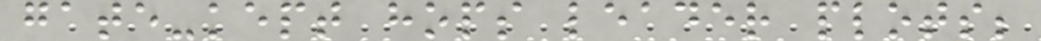gate-kept hops leader plots;
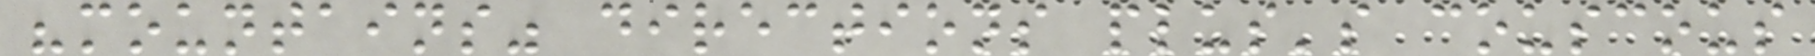"mountains" directions plus's couscous
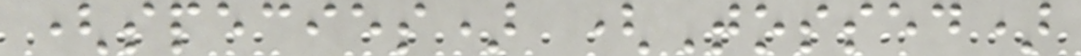(species) (Tossed)
